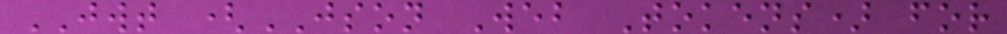JWT (JSON Web Tokens) for
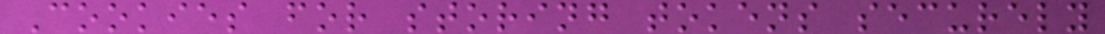Cookies for storing tokens securely
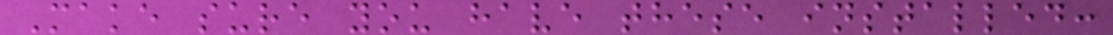Make sure you have these installed:
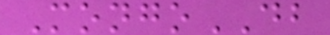MongoDB
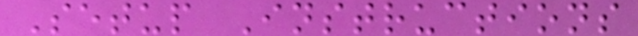Setup Instructions
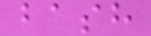bash
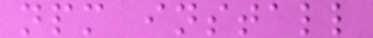npm install
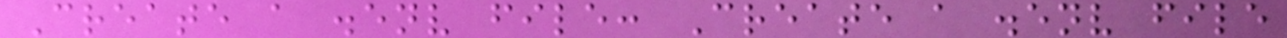Create a .env file: Create a .env file
